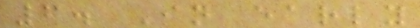6. In early
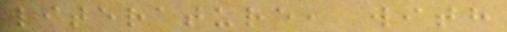literature, with
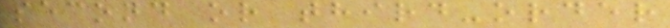second or third-order
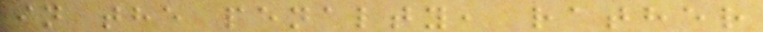in the penalty, rather
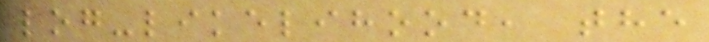log-likelihood, the
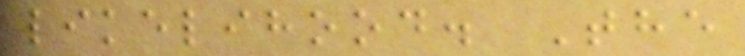likelihood. The
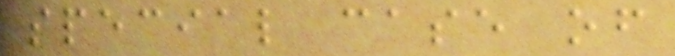special case of
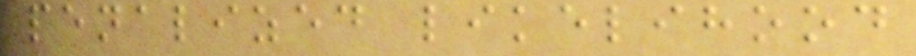penalized likelihood
